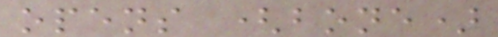opens (bone)
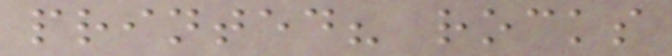printed? rocks
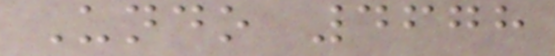Undo 4678
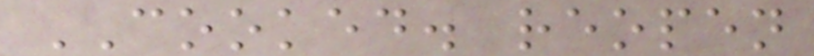COOKED. reopen
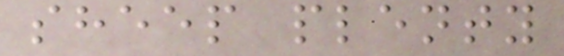sheep plenty
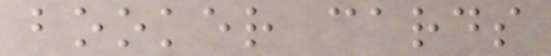booker cards
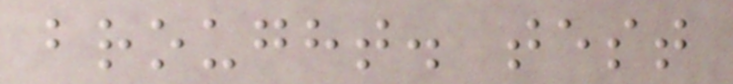brought. test
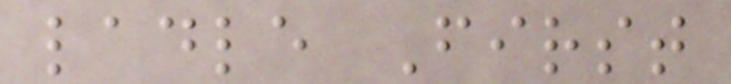ladle First
